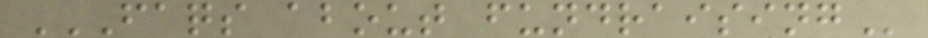FAQS ABOUT FUNDRAISING
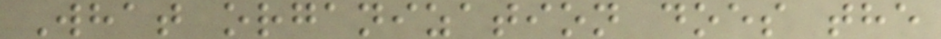What organization does the
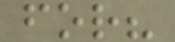for?
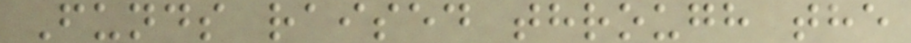Funds raised through the
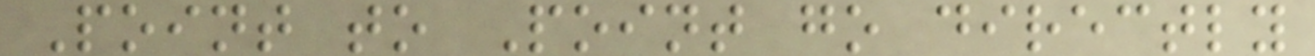Point to Point go directly
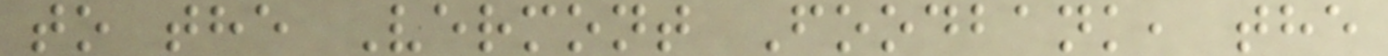to the Vermont Foodbank, the
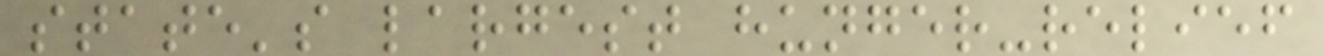state's largest hunger-relief
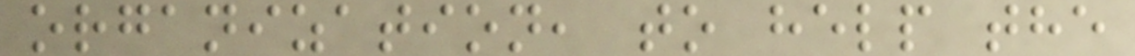organization, to help the
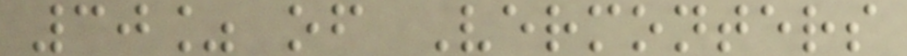30% of Vermonters
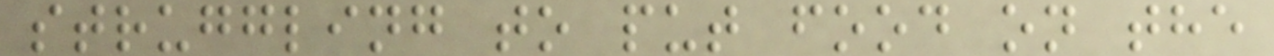struggling to put food on the
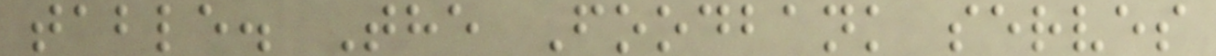table. The Foodbank serves
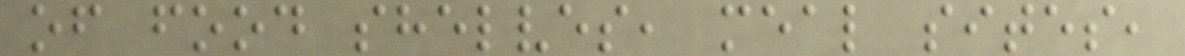of food shelves, meal sites,
